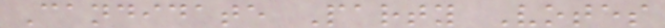Candidate Party Votes
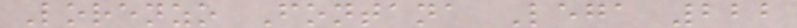Lorenzo Fontana Lega 222
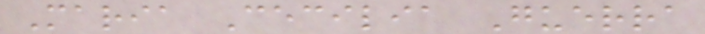Maria Cecilia Guerra
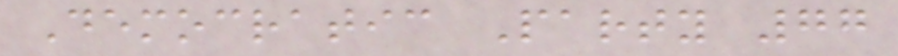Democratic Party 77
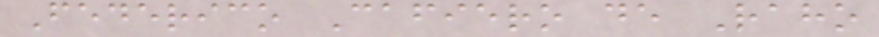Federico Cafiero de Raho
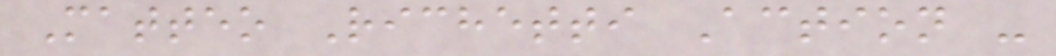Matteo Richetti Action -
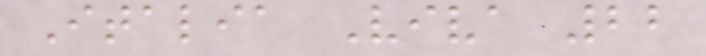Italia Viva 22
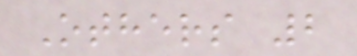Others 2
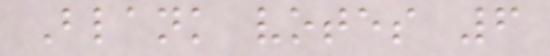Blank votes 6
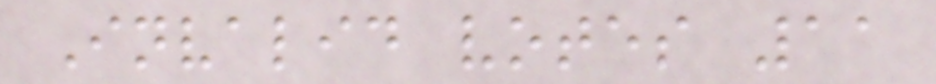Invalid votes 11
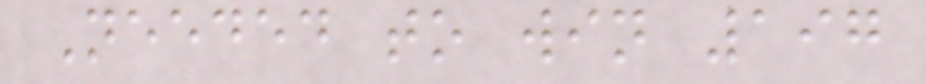Needed to win 197
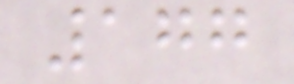177
